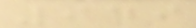949
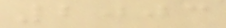2003
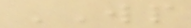WP
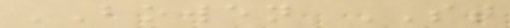BOWEN ST
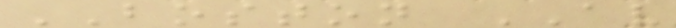BOSTON AV
